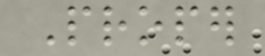Proper
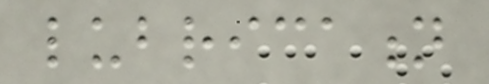lubrication
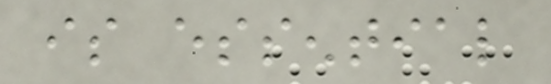is essential
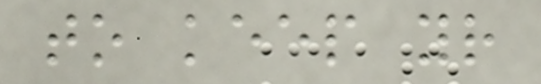to keep your
